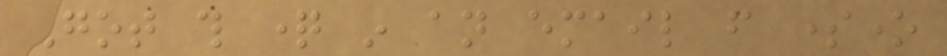Got this question in an email from someone
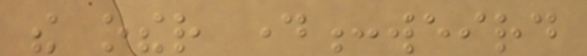the other day:weird
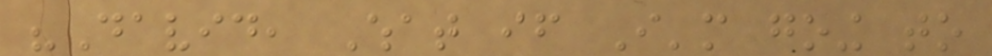"David, What if I'm going to
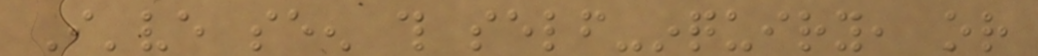I've seen this self-inquiry, or
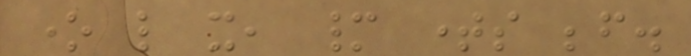one like it, many times before.
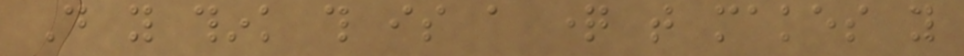Do you think this is a question that makes you
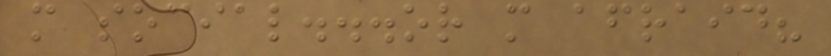more social...or more afraid?
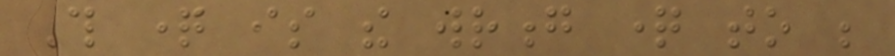This question is the wrong question to be
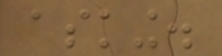asking.
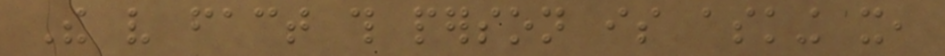The very fact this person is asking it,
